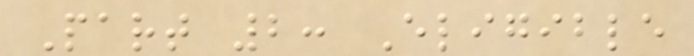Part 2: Eligible
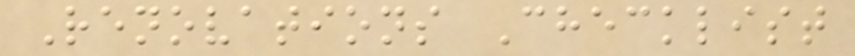Renovations Checklist
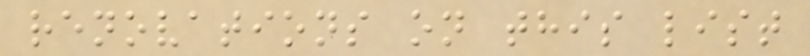renovations on this list
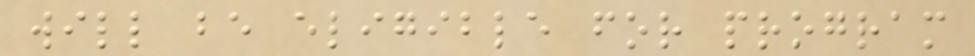will be eligible for program
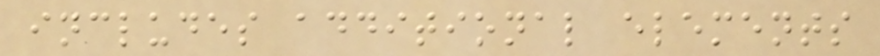includes additional elements
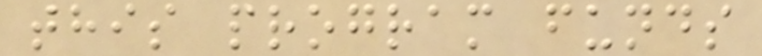this program funds
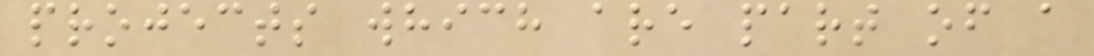projects which are part of a
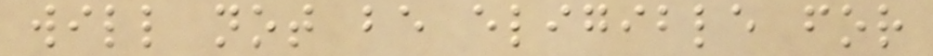will not be eligible for
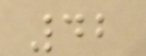42
